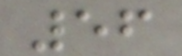56
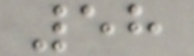58
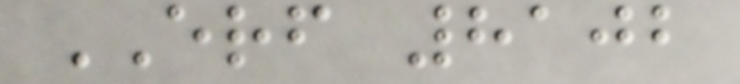ERF 8102
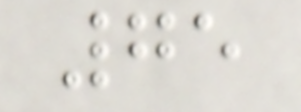75
